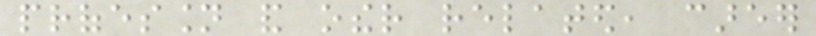profession and other related, career
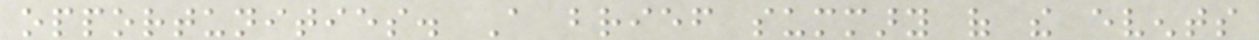opportunities. A brief summary of the events
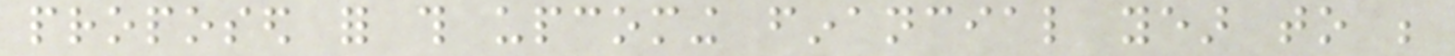proposed for this upcoming financial year to be
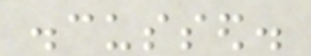discussed.
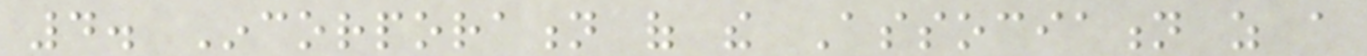4. Incorporation of the Association as a
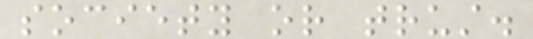society or trust.
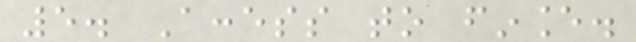5. Access to finance.
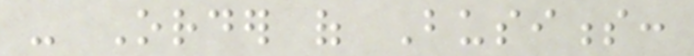- Order of Business:
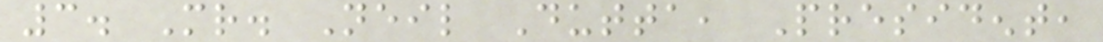3. Mr. Neil Dutta, President,
